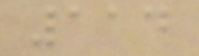114
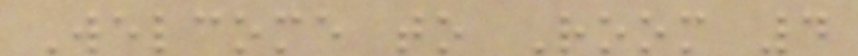Welcome to Room 4
